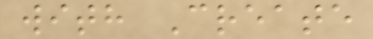with Create
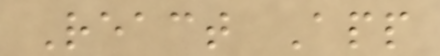React App
